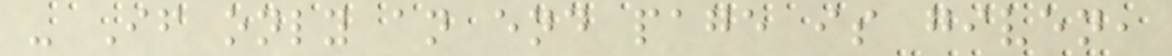- If only an end page is given,
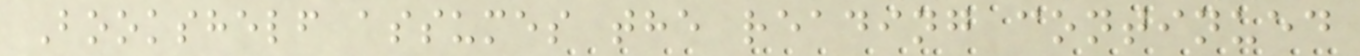Bookshelf assumes the reading continued
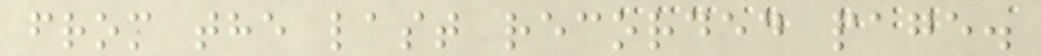from the last recorded page.
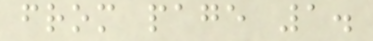from page 1.
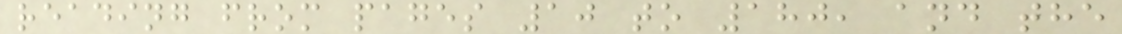reading from pages 10 to 180, and the
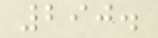290.
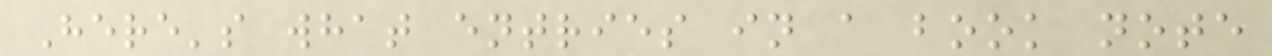Here's what entries in a book note
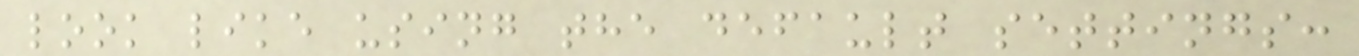look like using the default settings:
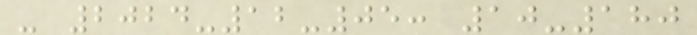- 2024-12-05: 10-180
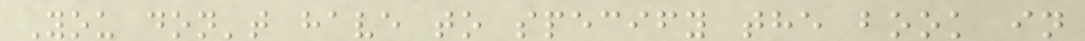You don't have to specify the book in
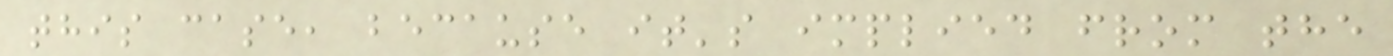this case, because it's implied from the
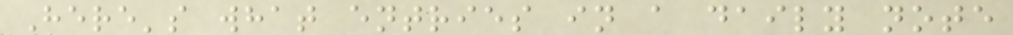Here's what entries in a daily note
